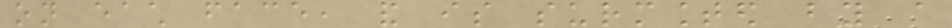on each face, and is surmounted by a
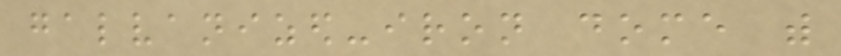galvanized-iron dome with
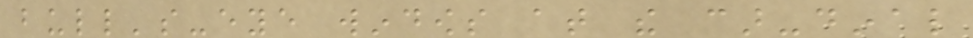bull's-eye windows at the car-dinal
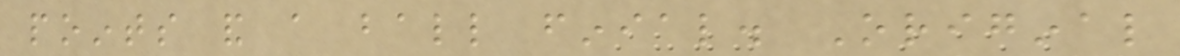points and a ball finial. Original
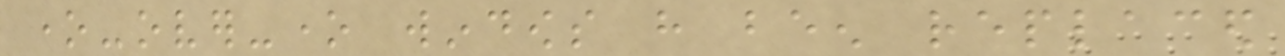one-over-one windows have been replaced
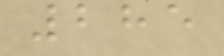285
